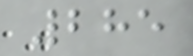285
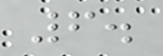6.
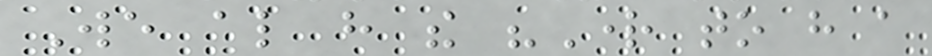We also have the "Right to have a
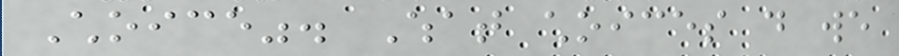Choice". What choices do we
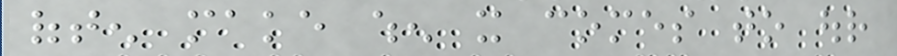often make when it comes to our
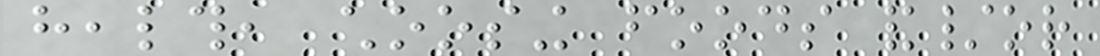health, choosing foods and/or
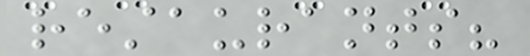restaurants?
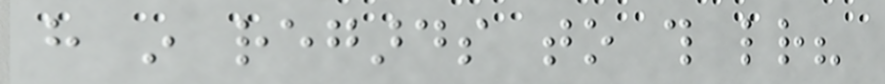have in regards to this letter?
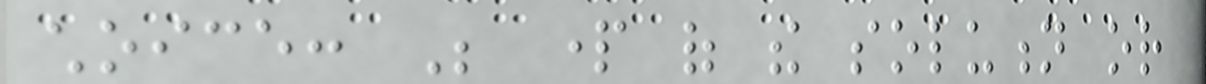choice: Be part of the solution or
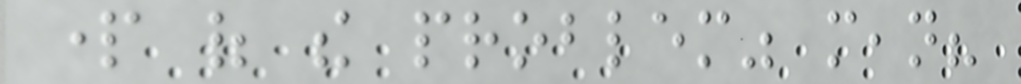part of the problem" mean?
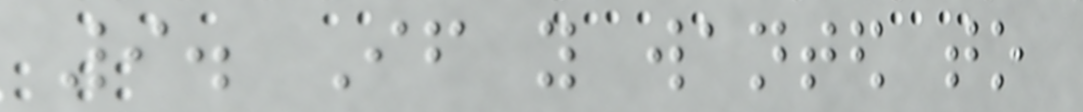9. If you wanted to
